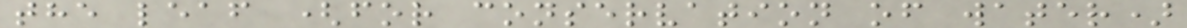the leaf (for conservation of water)
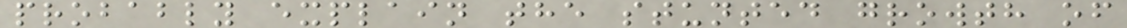probably explain the stunted growth of
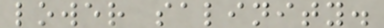lower salinity.
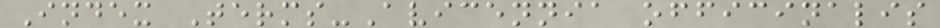Index Terms-Avicennia officinalis
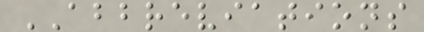ABBREVIATIONS
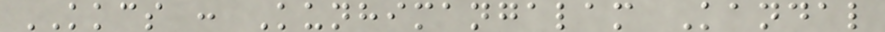KKCS : Kunhimangalam Kandal
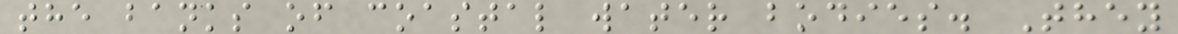the banks of coastal water bodies. They
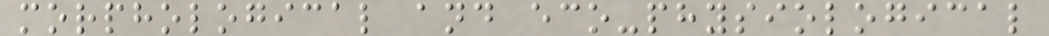morphological and eco-physiological
